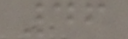46
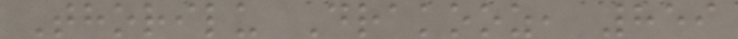Thorilu Drakooz, 859
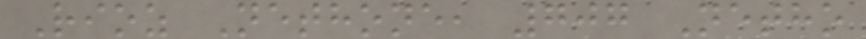Rioz Nethone, 707 Netho
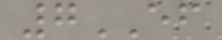7EF
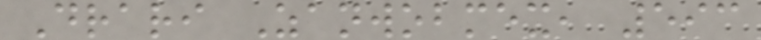Drari Zanwobmex, 593
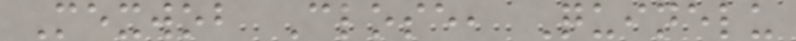Mexwob Close, Quinelu
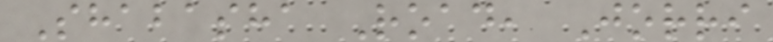Shabasha Road, Jorri
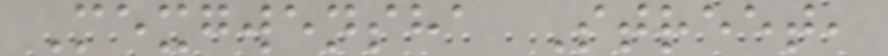Mexgwensha Street,
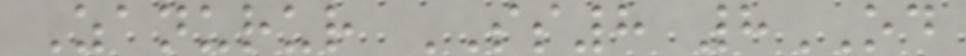Zanurur SS8 8OD
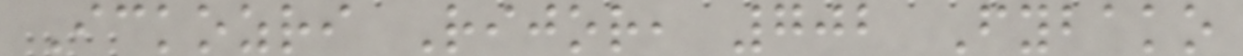Ickozri Rijor, 702 Fybako
